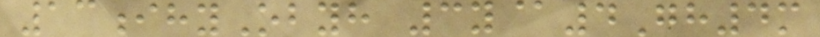13ihyObyh 3y@4Gh4m
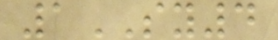1SY4
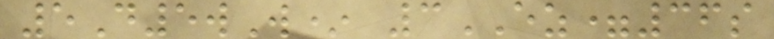5D5wW* 3EZ=36s
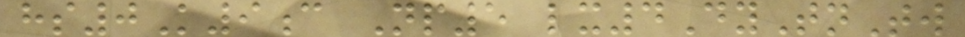hs0K9c Np5 lx4DyTnTw
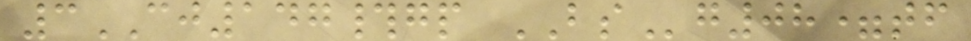3CJ147#gp BSg08=tf
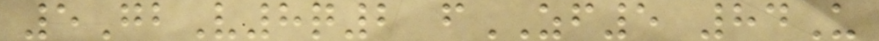5GbV8q2 fZF5 84U
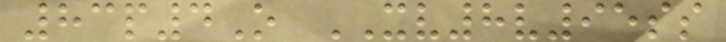83p4O XV8v95ss
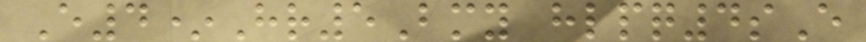E4*Hr5Bmy hlpq4sE
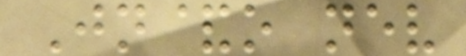Jn&o nev
